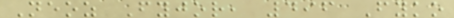Neoz Fyjor, 496 Fyko
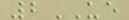2UE
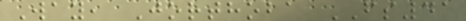Way, Jorthoba FS41
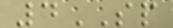4SP
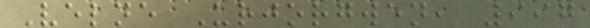Velne Urjorgwen, 997
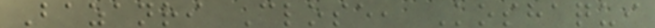Bazanri Close, Koshaqui
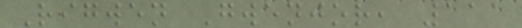Rigwen Gwenjor, 111
